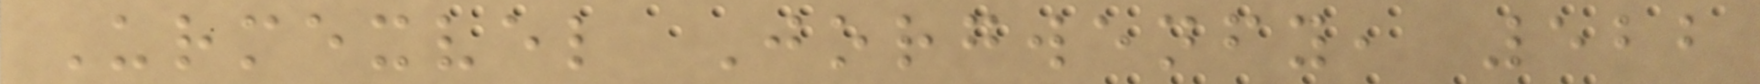Urmexvel Jorgwenfy, 522
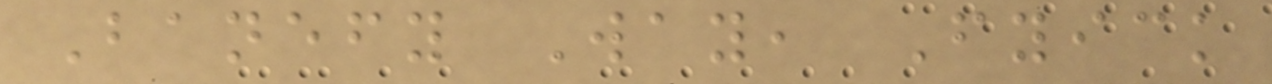Banefy Way, Fyick
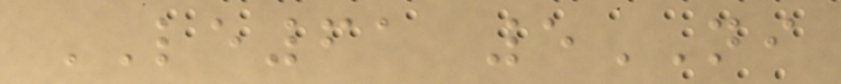LE61 5NI
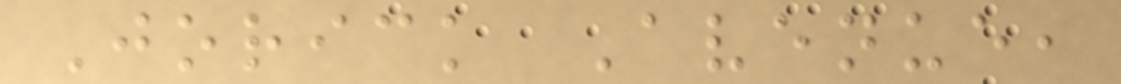Jorick Avenue,
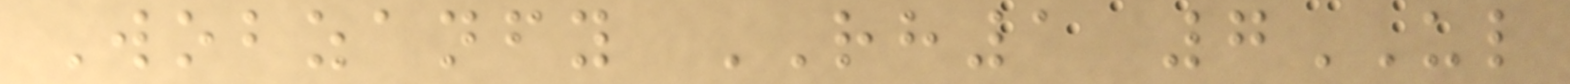Wobzanfy RH1 7UL
